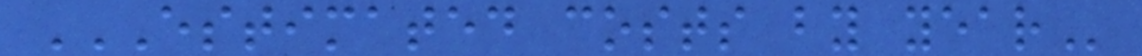ESTIMATED COSTS BY YEAR
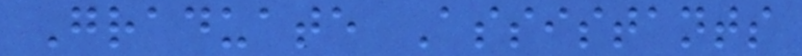Graduate Assistants
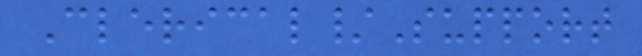Clerical/Support
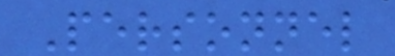Personnel
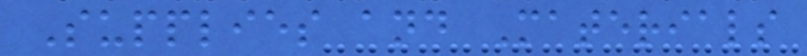Supplies and Materials
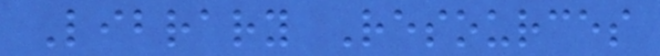Library Resources
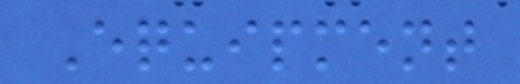Equipment
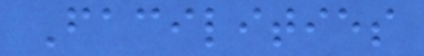Facilities
